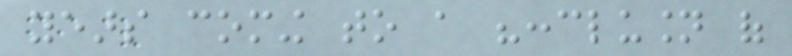years coming to a "conclusion of
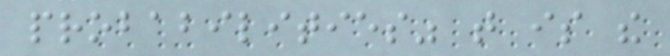probabilities" that is the
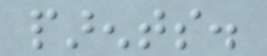parents.
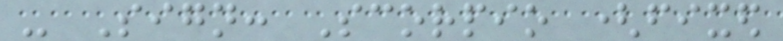- Sign: Scorpio (fixed
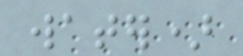water)
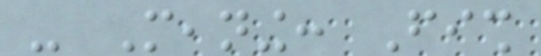- Meaning: Fish
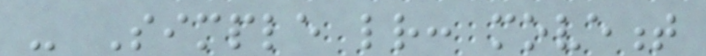- Simple letter: movement
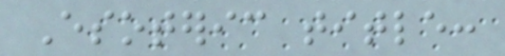Esoteric title:
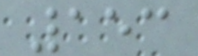153
